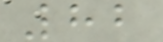82
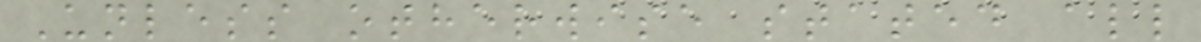Unless otherwise stated all
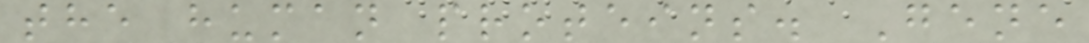the human proteins. Gene
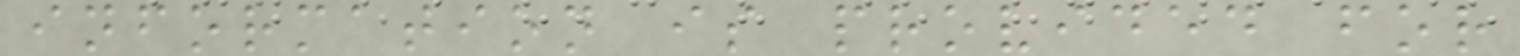information is provided for
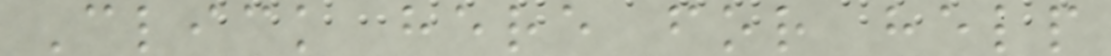Click here for help
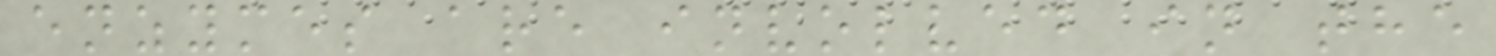enzymes are involved in the
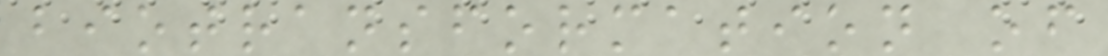biotransformation of
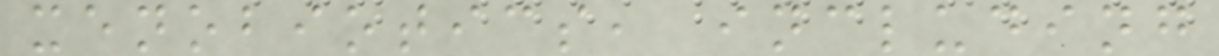xenobiotics, including
